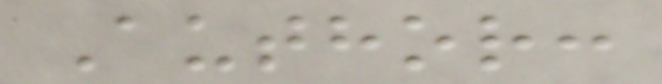Author:
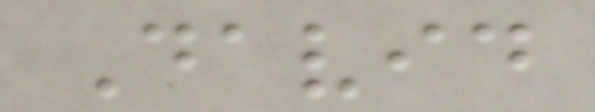David
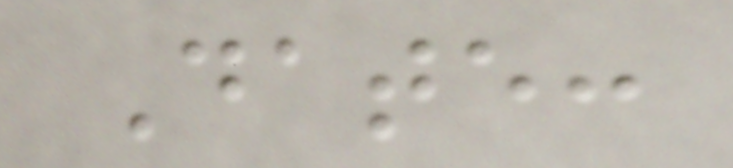Date:
